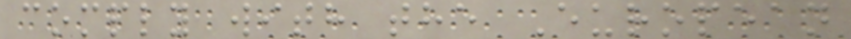comply with the European
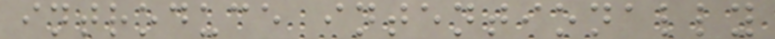introduce intentionally
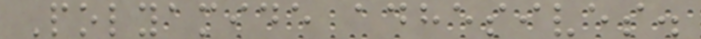Polyamide adhesives.
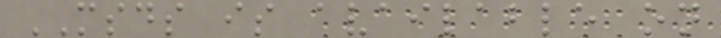MSDS is available on
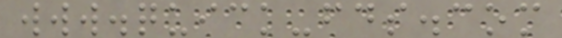www.quick-fds.com
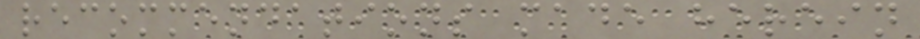recommendations made herein
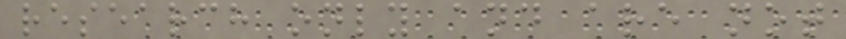research only and are not
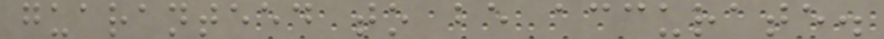guaranteed to be accurate.
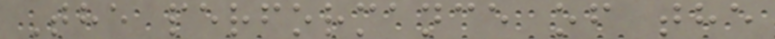The performance of the
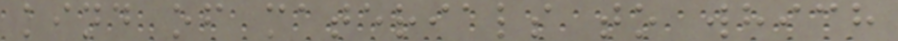kind of materials to which
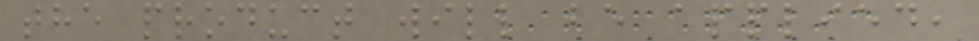the product will be applied,
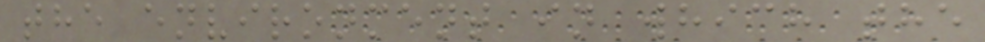the environment in which the
